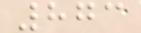873
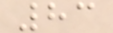83
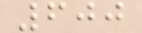600
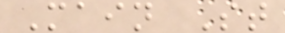Main St
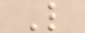L
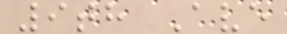9th Ave
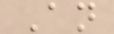An
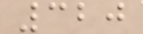320
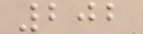202
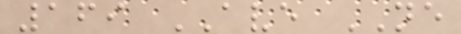169 AVE NE
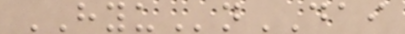HYUnDAI
